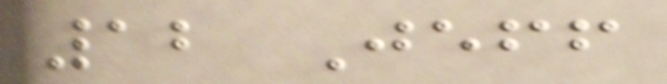12 Jeff
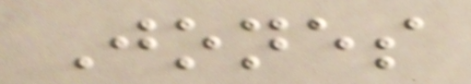Jones
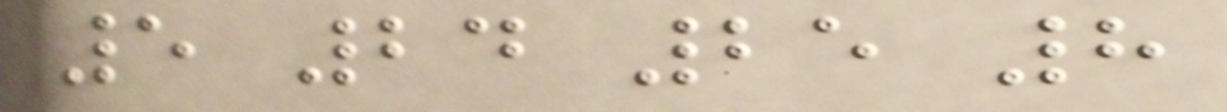5 24 25 8
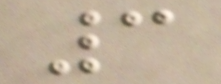3
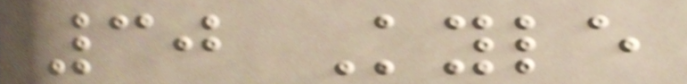30 Kyle
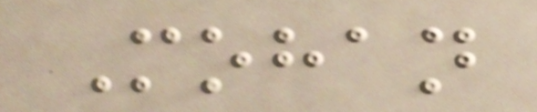Mohan
